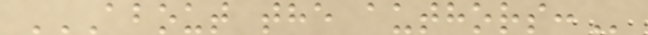ABOUT THE AUTHORS:
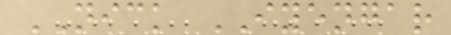NICK IYENGAR
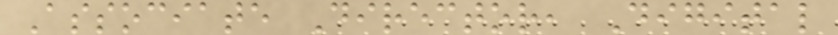Associate Director, Digital
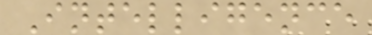Intelligence
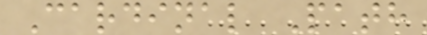Cardinal Path
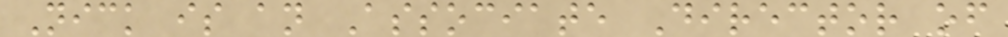Nick is an Associate Director of
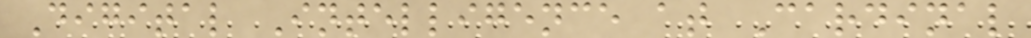Digital Intelligence at Cardinal
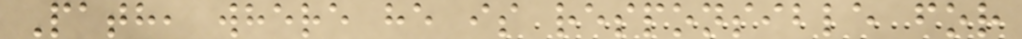Path, where he is responsible for
